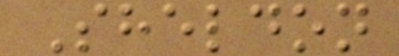Sheldon
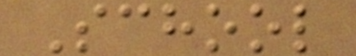School
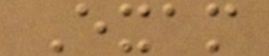Exam
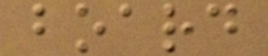board
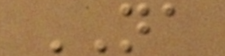NA
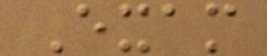Exam
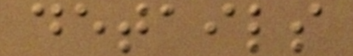details
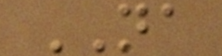NA
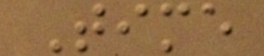Time
